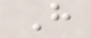H
